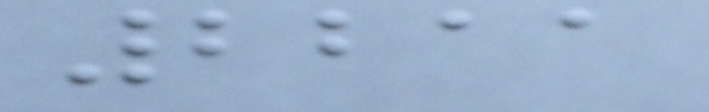2211
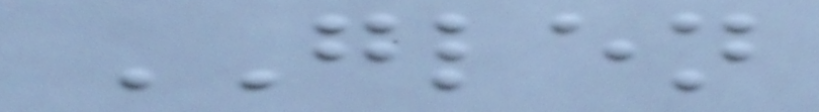GLEN
